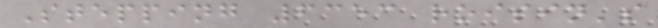Stepping 6353 roisin's
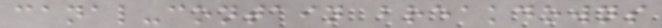canal-contain breakdowns
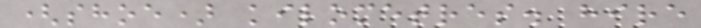(shoe) kilometres. hire
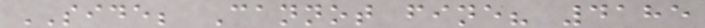SIDE; Cannot fine? 4185
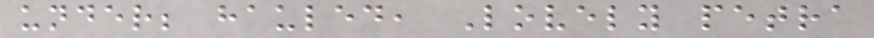under; hauled, Lovely petra
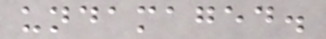undamaged.
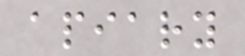apiary
